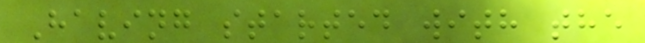Having started with the
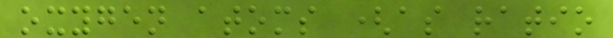oxygen atoms (as ratio
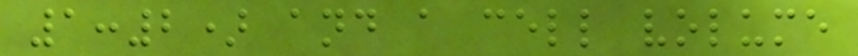1:2) and a cell volume
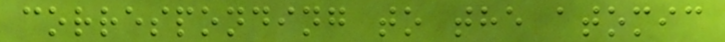corresponding to the atomic
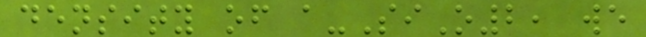density of a-SiO2, we
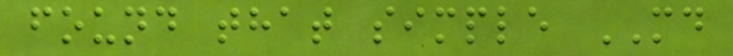found that simple MD
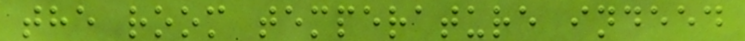the room temperature indeed
